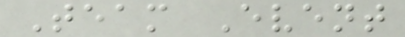Team Event
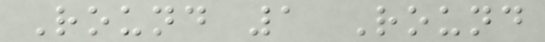Round 1 Round
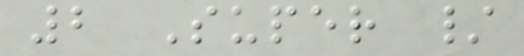2 Super /
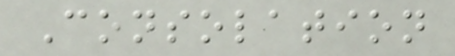Consolation
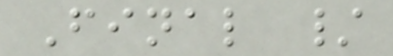Final /
